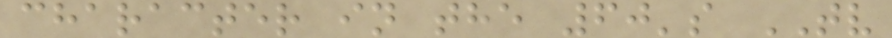character in the 60's TV
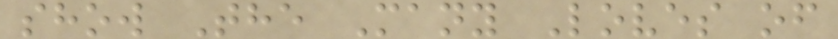show The Many Loves of
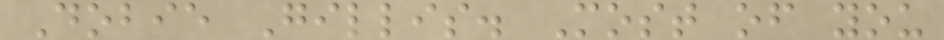Dobie Gillis. Most of you
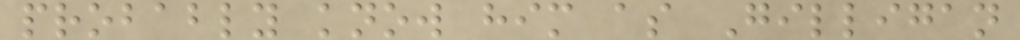probably know him as Gilligan
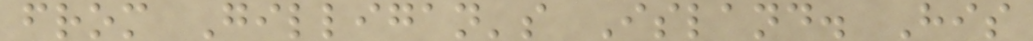from Gilligan's Island. His
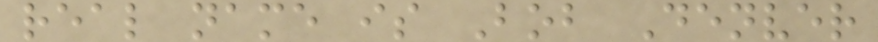real name is Bob Denver
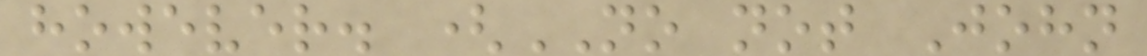however. (NO not John
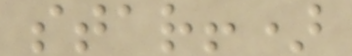star!)
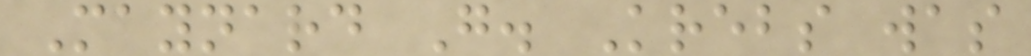Maynard G. Krebs was
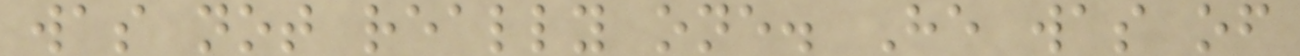was not really one. He was of
